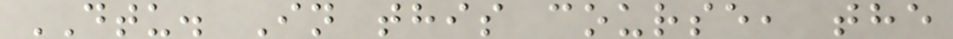DTU. In this course, the
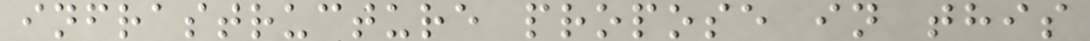infrastructure propose in this
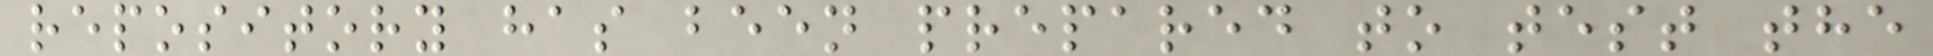repository has been prepared to test the
